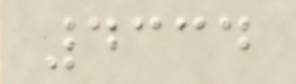4334
